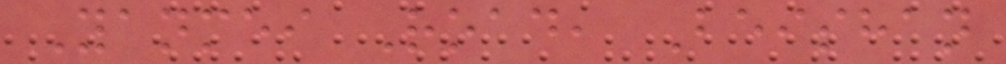Yanmei Road, Beishan
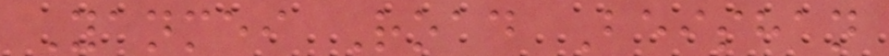Yanmei Road Beishan
